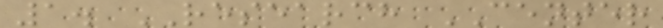1. RESEARCH CENTER
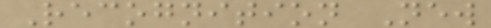Recognition New
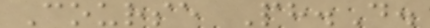Course Ph.D.
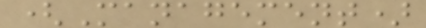(Management)
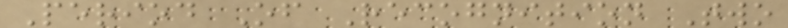Period Of Recognition Two
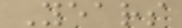Years
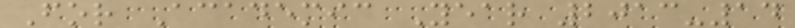For Academic Year 2013-14
